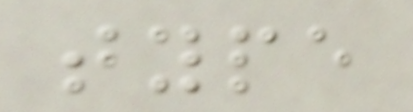type
